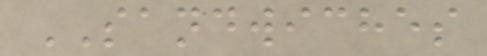SANDWICHES
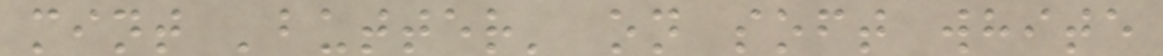mint 'butter' on soft white
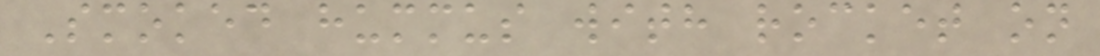Smoked hummus with rocket on
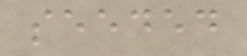seeded
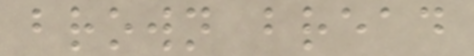brown bread
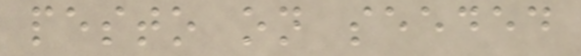pesto on seeded
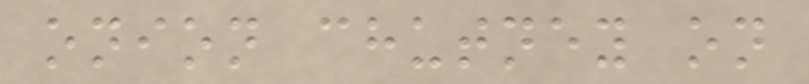onion chutney on
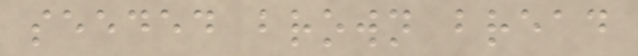seeded brown bread
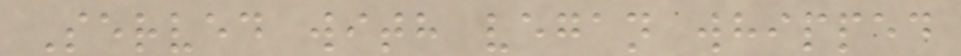Served with vegan whipped
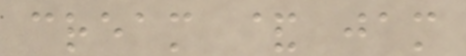cream & jam
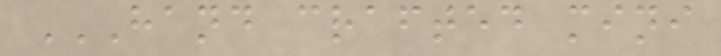HAND CRAFTED MINI
